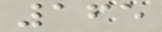165
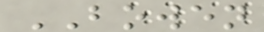BOWEN
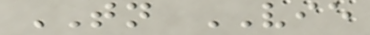TN VIE
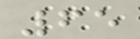65
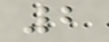2
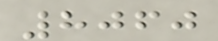8060
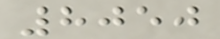8050
